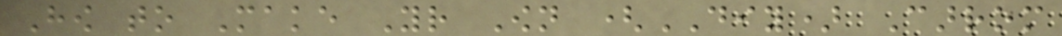How to Make Your Own (DIY) Carrom
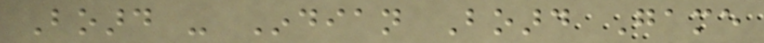Board - Indian Board Game
